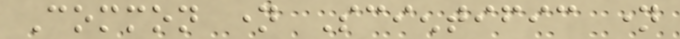Common name Scientific name
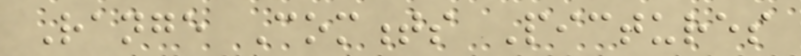Range Comments Pictures
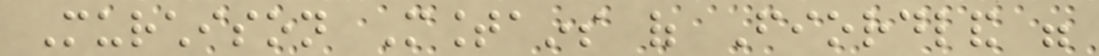Murchison Mountains of Fiordland were
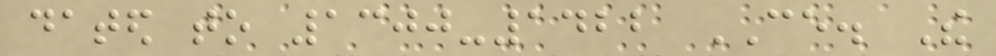dated to 1300-1422 CE. The
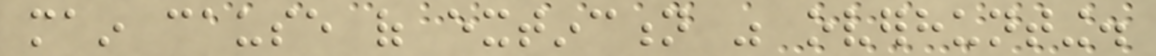main cause of extinction was overhunting.
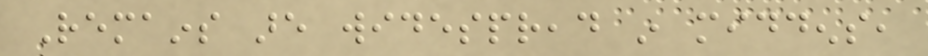Remains are widespread in middens,
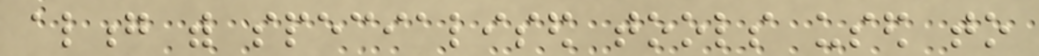along with specialised tools used to
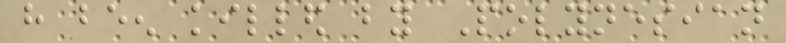have been killed by Polynesian
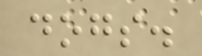dogs.
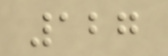127
